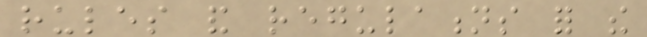rules and regulations for the
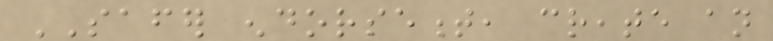SAFER endorsement, create an
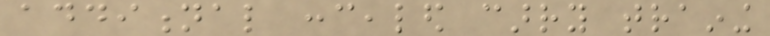additional concealed carry training
